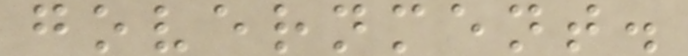government.
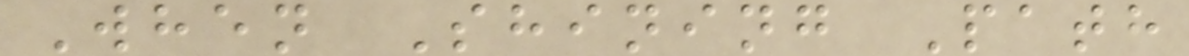When Shining Path
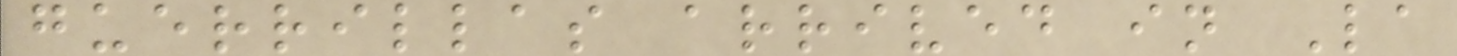guerrillas arrived in La
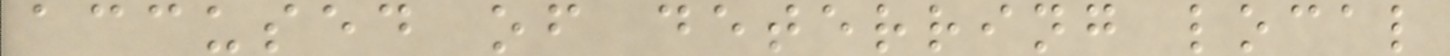accused of deterring local
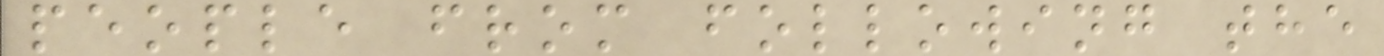people from following the
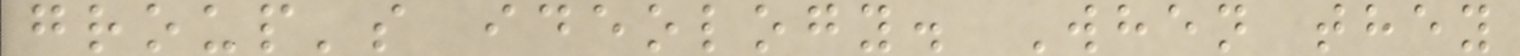group's ideology. When they
